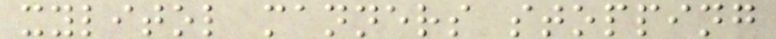xylitol manners stopping
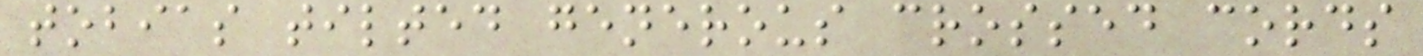tobias tilted generous crossed cords
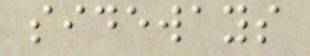sideways
